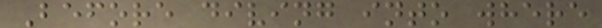Before diving into where
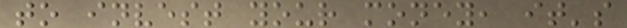to invest your money, it's
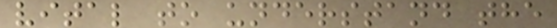vital to understand the
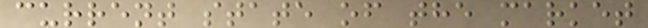current state of the market
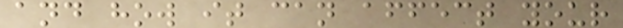and how it can affect your
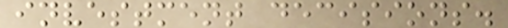investment decisions.
